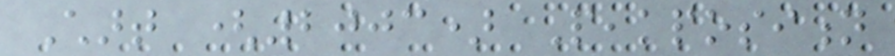Chart (2003) Peakposition
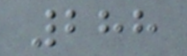288
